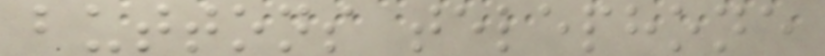buttons telephone
